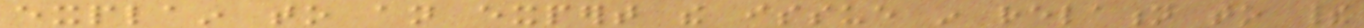explain to an expert the issue in relation to their
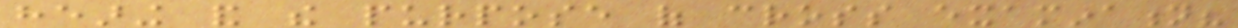hearing and the purpose of cross examination?
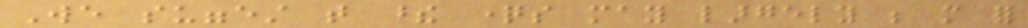We suggest that these questions may largely be more for
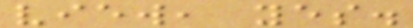view, yes.
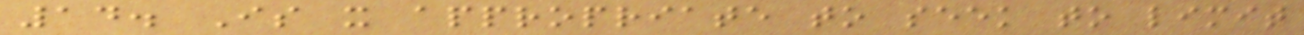14. Is it appropriate to seek to limit
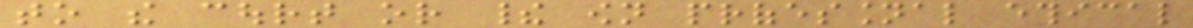to the court or their own professional ethical
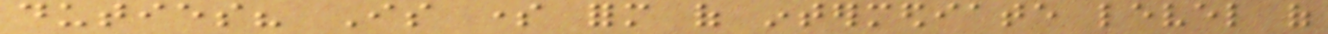duties? Is some form of intermediate level of
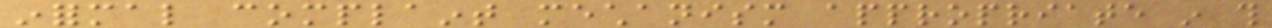informal complaint mechanism appropriate in this
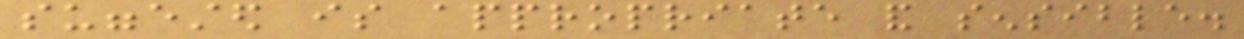suggested is appropriate and sensible.
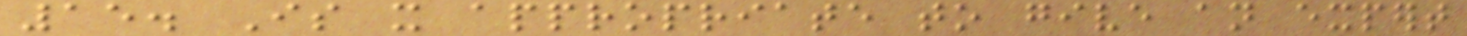15. Is it appropriate to give an expert
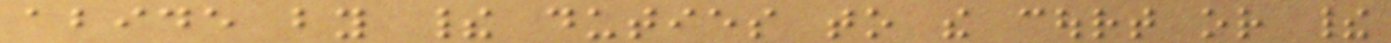abide by their duties to the court or their
